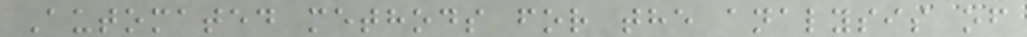Automated methods for the analysis of
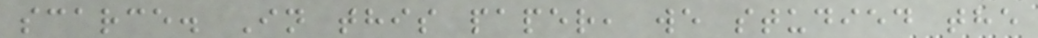scarce. In this paper, we studied the
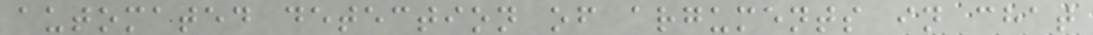automated detection of arguments in chat
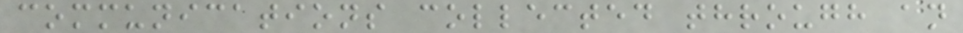communications collected through an
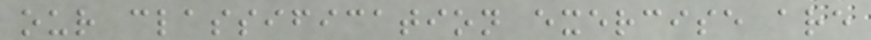our classification exercise are
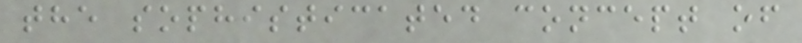the sophisticated concept of
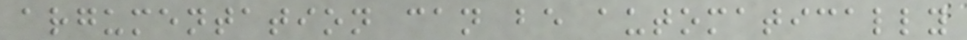argumentation can be automatically
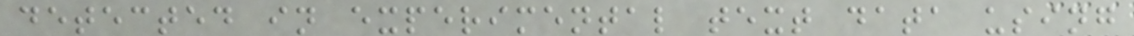detected in experimental text data using
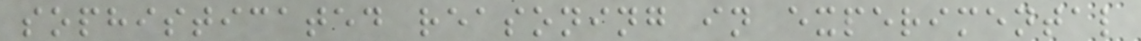sophisticated reasoning in experimental
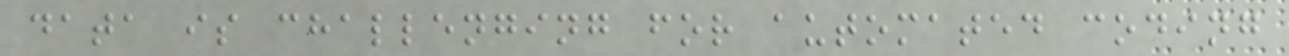data is challenging for automated coding
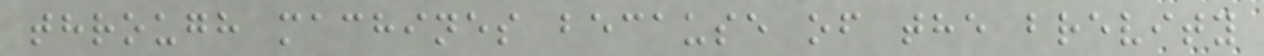through machines because of the brevity
